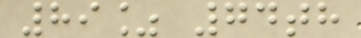89% 74th
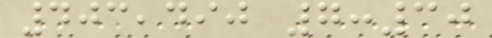403,490 7:30
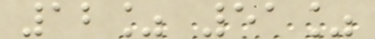12% 51%
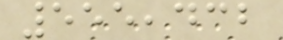555,432
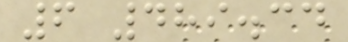6 489.34
